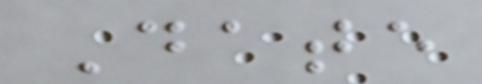Date
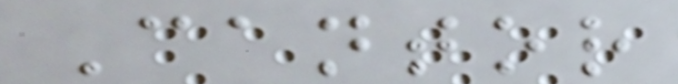Cantor
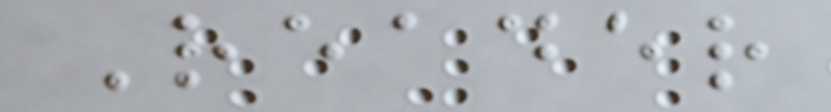Reader
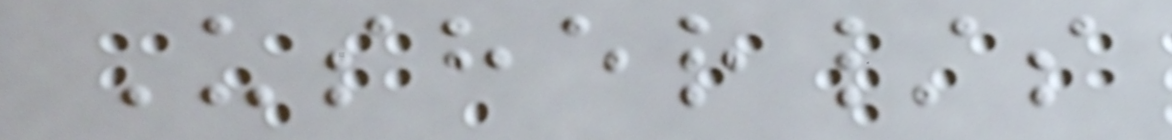Usher/s
